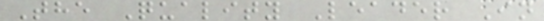The Quality Leader In
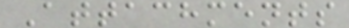Attachments
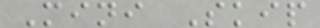Mini Skip
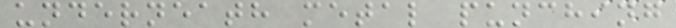underneath metal punching
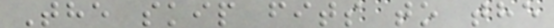The skip fits to the
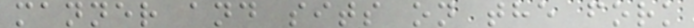manner and sits on the fork
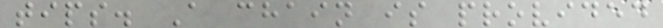tips. A chain is provided
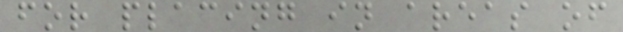for placing in areas of
